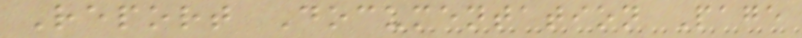Report Documentation Page
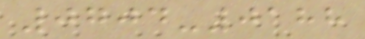0704-0188
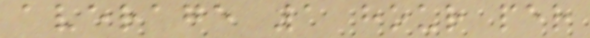average 1 hour per
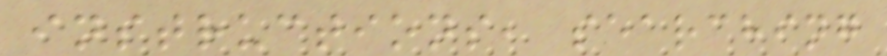instructions, searching
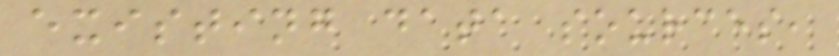existing data sources,
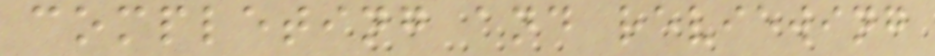completing and reviewing
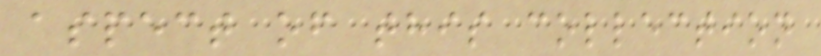aspect of this collection
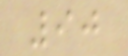90
